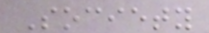Society
